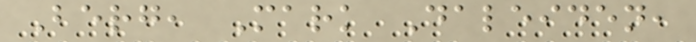Berg, Mark Daleiden,
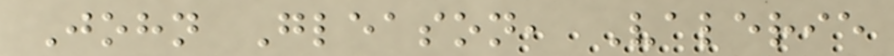John Gleason, Valerie
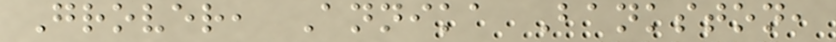Grover, Annika Bankston,
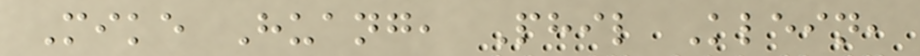Mike Huang, Phil Klein,
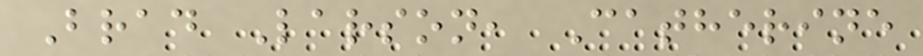Brad Larson, Catherine
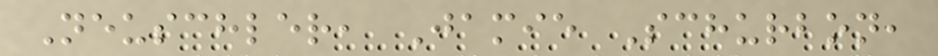Neuschler, Jamie Schurbon,
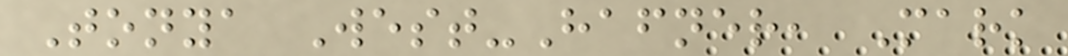Tonya West-Hafner, Mark
